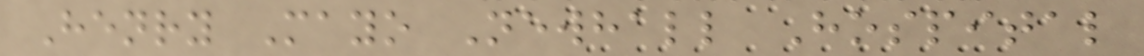Henry Mayo Newhall Hospital
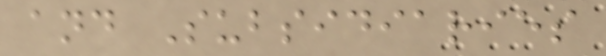and Subsidiaries
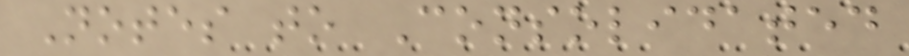Notes to Consolidated
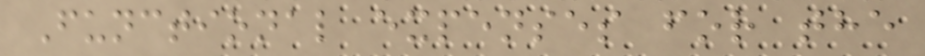Functional expenses for the
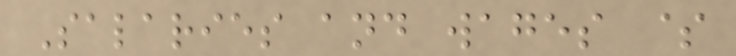Salaries and wages $
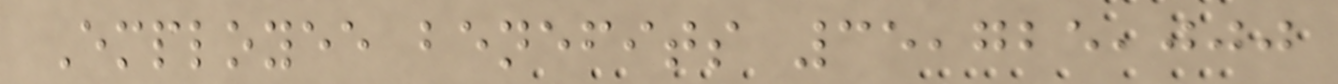Employee benefits 35,725,000
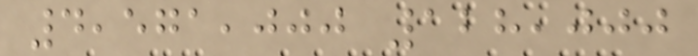4,571,000 128,000
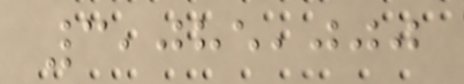3,085,000
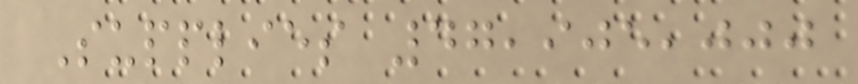Supplies 47,905,000
